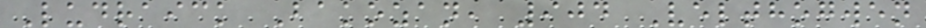Ludraick Bakozan, 904 Velthogwen
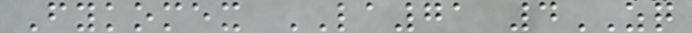Fykomex LA71 4ZQ
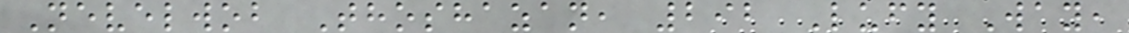Nevelwob Thoshazan, 292 Lufy Way,
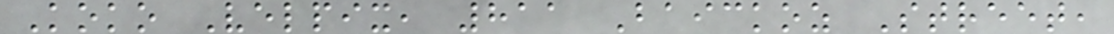Koko Velpix, 811 Baickoz Street,
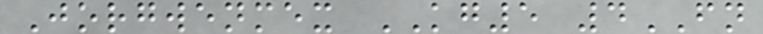Jorgwenmex KG5 4FN
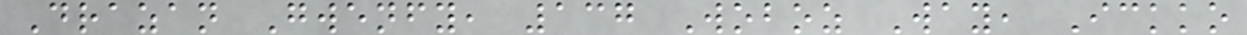Drazan Gwenfy, 137 Woboz Way, Ickko
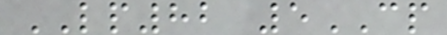LP82 5CP
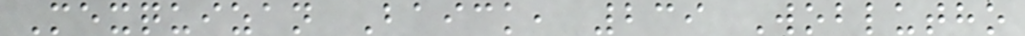Mexquizan Baick, 239 Woblutho
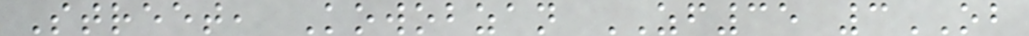Street, Kowobzan ZF35 3OB
